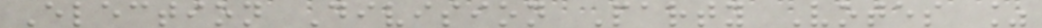Election Division Party Votes %
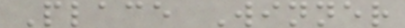Place Winner
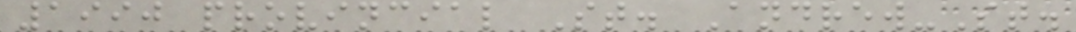1990 provincial St. Andrew-St.
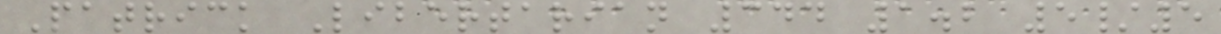Patrick Libertarian 344 1.2 5/5
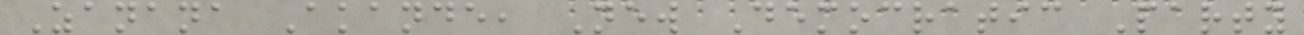Zanana Akande, New Democratic Party
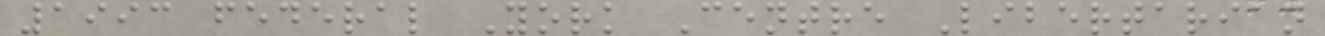1993 federal York Centre Libertarian
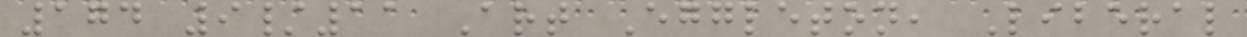174 9/11 Art Eggleton, Liberal
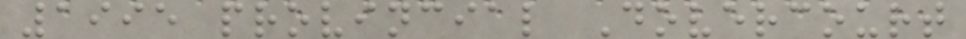1995 provincial Dovercourt
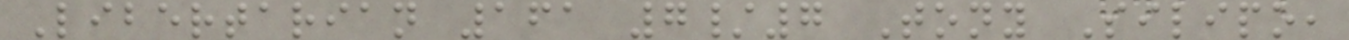Libertarian 161 7/7 Tony Silipo,
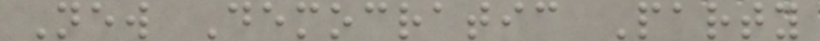New Democratic Party
